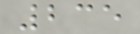235
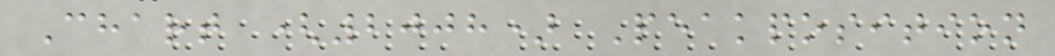Chart (2008) Peakposition
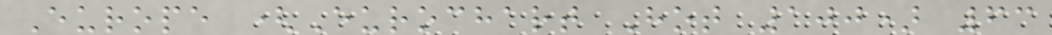Europe (Eurochart Hot 100) 63
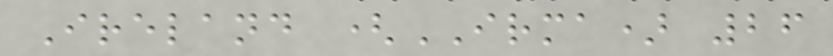Ireland (IRMA) 26
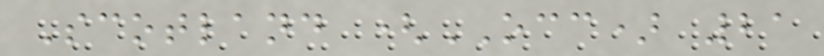Scotland (OCC) 21
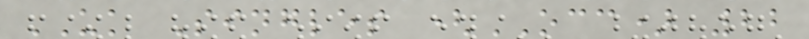UK Singles (OCC) 22
